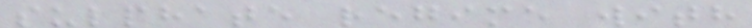sulphate regime with
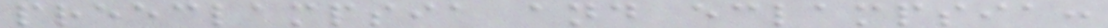preeclampsia and eclampsia:
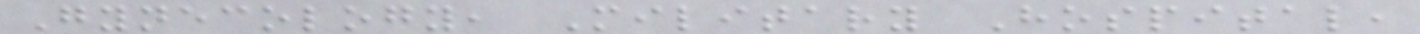Gynecology, Military Hospital,
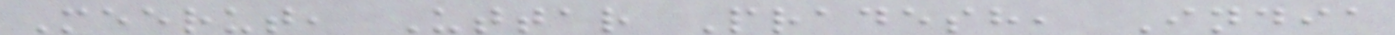Meerut, Uttar Pradesh, India
